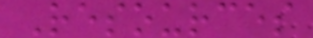Resources
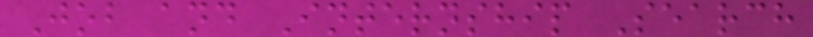Job and Internship Search
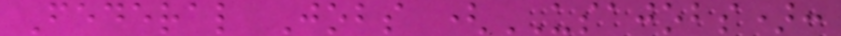Federal Jobs (USAJOBS):
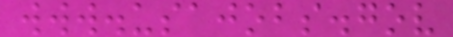www.usajobs.gov
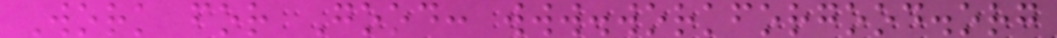Work for Good: www.workforgood.org
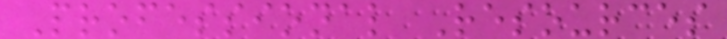Professional Resources
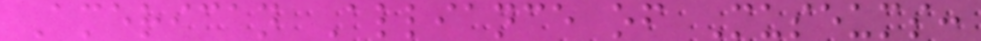American Alliance of Museums:
